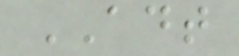ADT
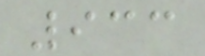933
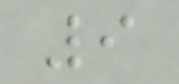9
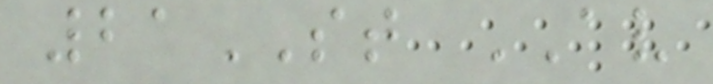21ST AV
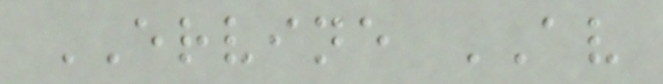ERVINE AV
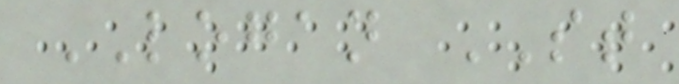LOGAN ST
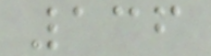136
